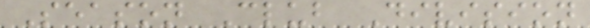Season Club Division
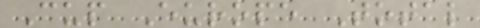Cup Europe Total
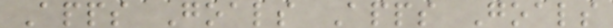Apps Goals Apps Goals
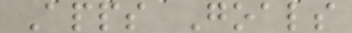Apps Goals
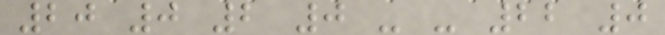20 0 2 0 - - 22 0
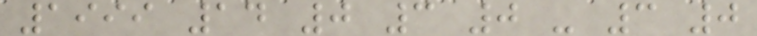1999 14 0 3 0 - 3 0
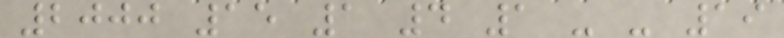2000 15 1 4 1 - - 19
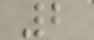2
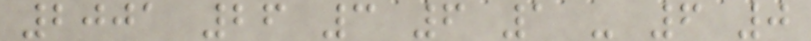2001 26 3 6 1 - 6 0
